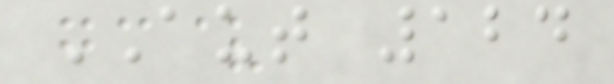AUT 124
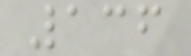136
